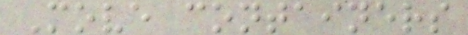Move containers
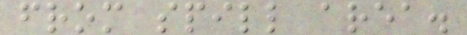from spill area.
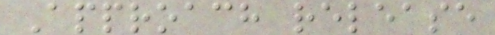Approach release
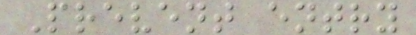Prevent entry
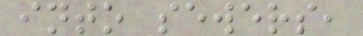into sewers,
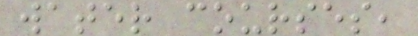water courses,
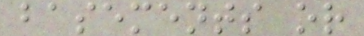basements or
